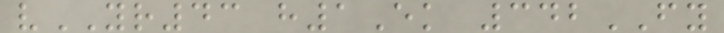vYR43 h1Ek 342FY
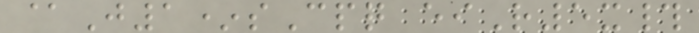@J1*sCpq eiR5x#
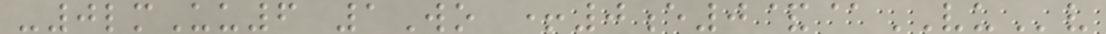-0lmUu6 1Wo +0e0&@VUv
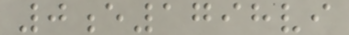0e1798vi
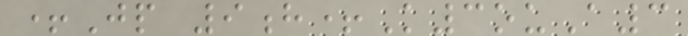+Jp 9h+K3ouA3
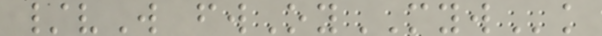/vW fwOyMYWk
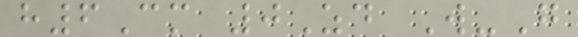h6Cm 0Zd W-G
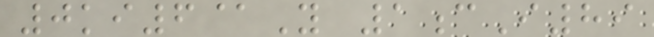0ki6@Y 1cI89
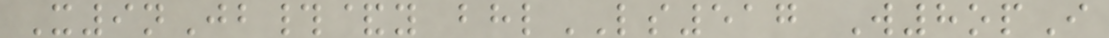X9nJb#&y bhlLS517 W8opI
